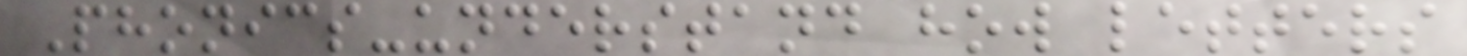Phonics-understand how letters
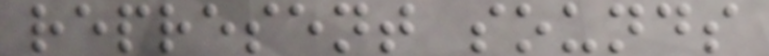represent sounds
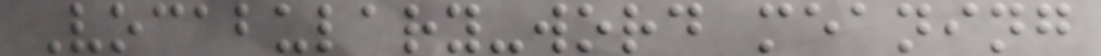Vocabulary-word meaning
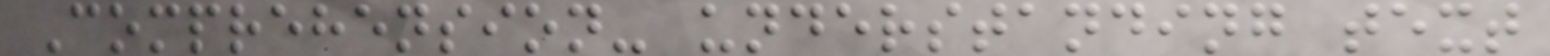Comprehension- understanding text
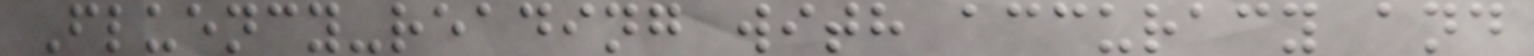Fluency-reading with accuracy and
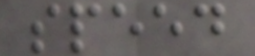speed
